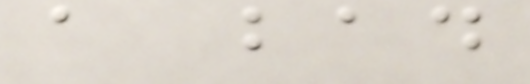a bad
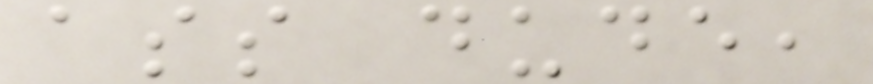ass dude,
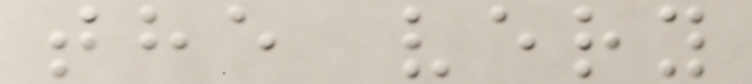the very
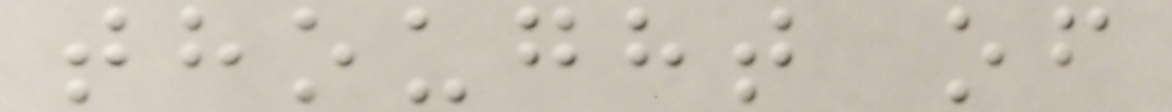thought of
